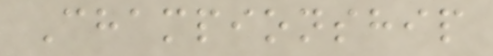Championship
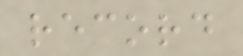record
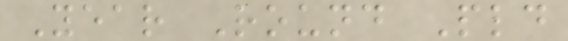Year Round Pld
